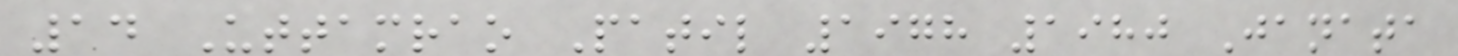14 Uttamrao Patil 1978 1980 Janata
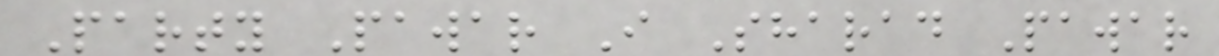Party Pawar I Sharad Pawar
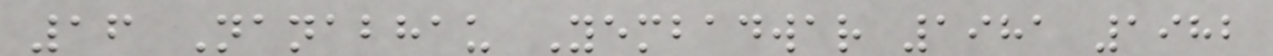16 Nanabhau Yembadwar 1981 1982
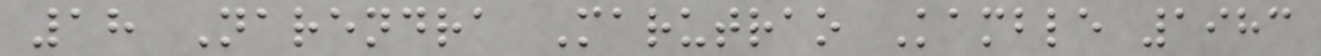18 Narendra Marutrao Kamble 1983
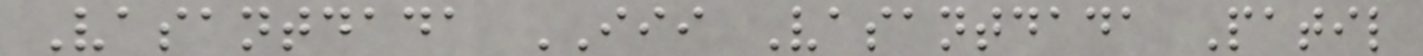Vasantdada III Vasantdada Patil
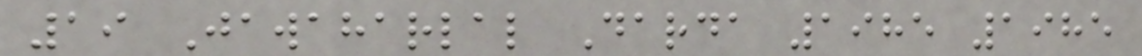19 Jawaharlal Darda 1985 1985
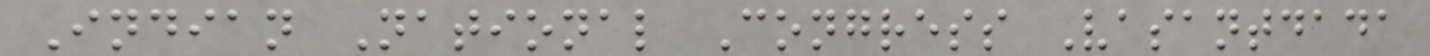Indian National Congress Vasantdada
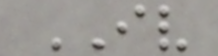IV
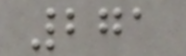271
